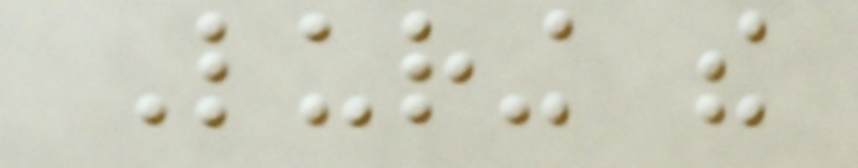Luring the
